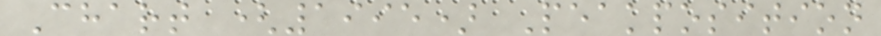Chart (1995) Peakposition
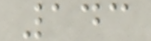143
